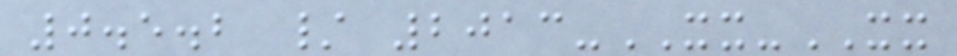0.5.2 / 2013-XX-XX
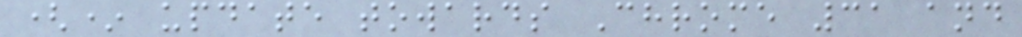(* update towards Chrome 31 and
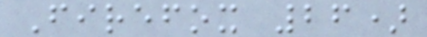Firefox 26)
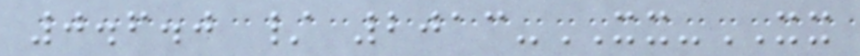0.6.0 / 2013-XX-XX
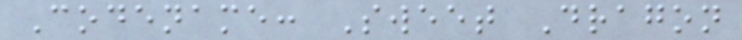Codename: Sweet Dragon
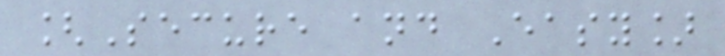[Secure and Easy]
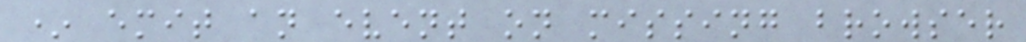* emit an event on missing browser
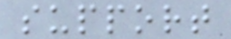support
